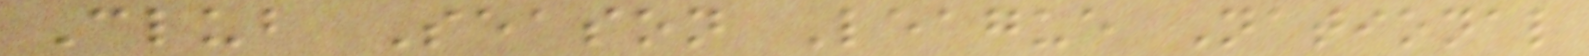Club Season League National
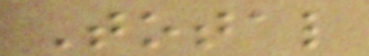Total
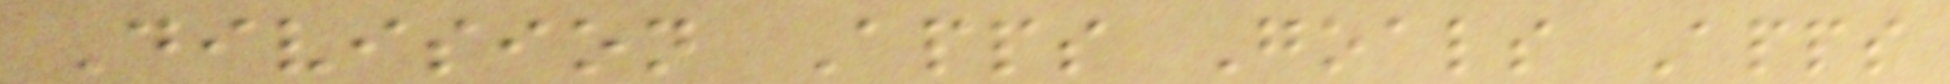Division Apps Goals Apps
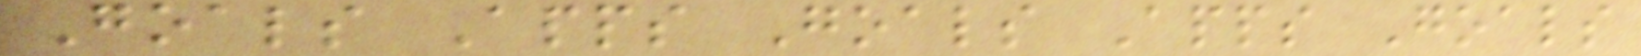Goals Apps Goals Apps Goals
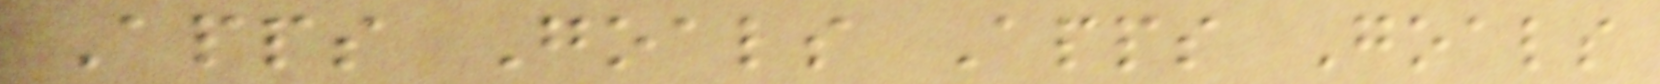Apps Goals Apps Goals
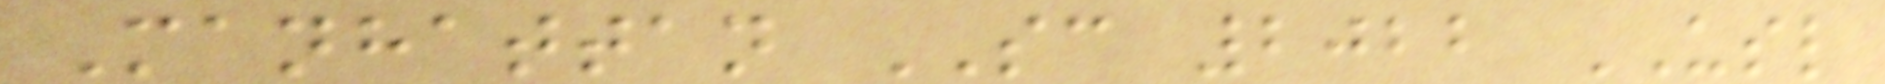Manhattan SC 2022 USL
